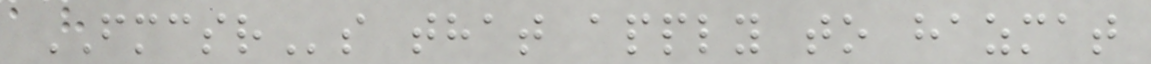FMCSRs that apply to hazmat
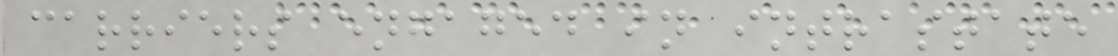carriers engaged in intrastate
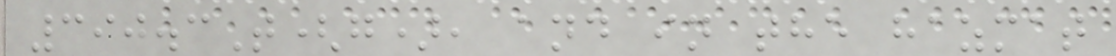390.3T(g), and in the hazmat
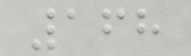168
